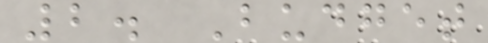2. Budget
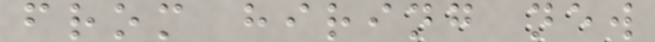from hiring new
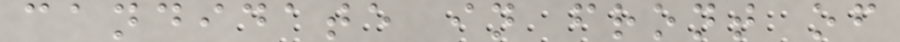candidate in front of
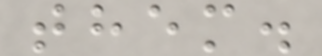them.
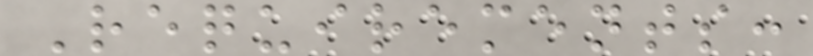Requirements:
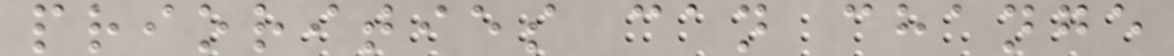priorities can change
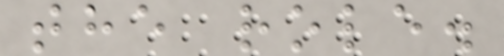the role.
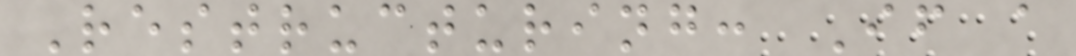Restructuring: If a
